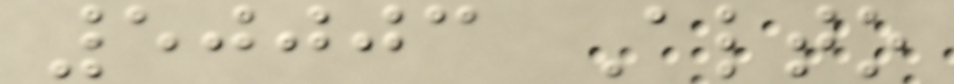50003 Alto
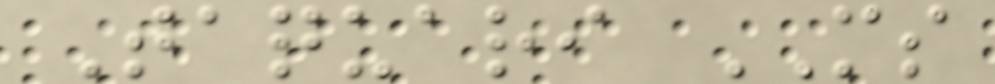Taquari MS
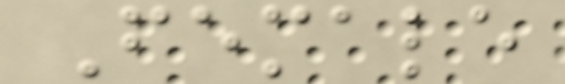Female
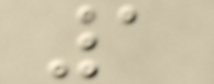1
